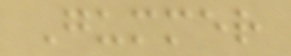Gummer
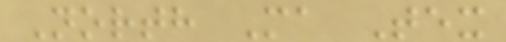North Ma Tex
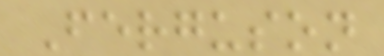Ferguson
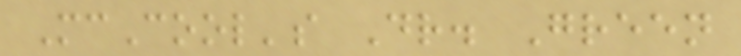McCool's Dr. Green
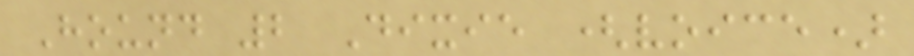Hound 2 Dixie (voice)
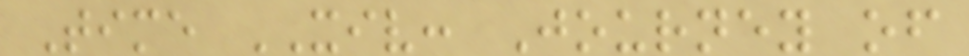Time XIV: Journey of
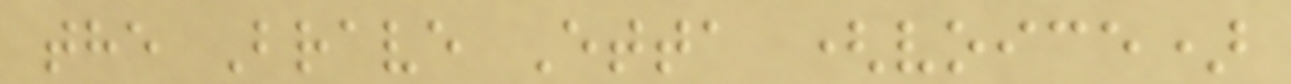the Brave Etta (voice)
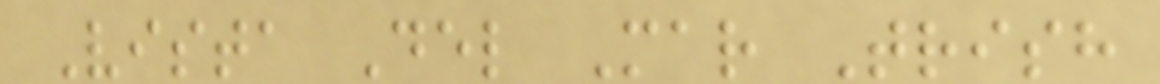Vista Del Mar Trish
